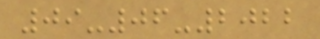09-06-2022
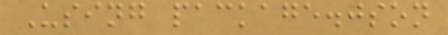Using package.json
